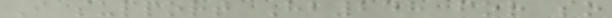I support Hb248 for so
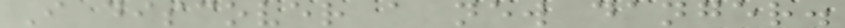I discover a new danger.
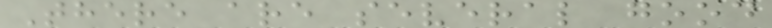There are several good
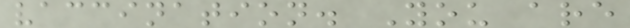vaccination. You are
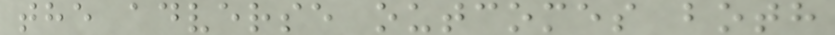the adverse outcomes both
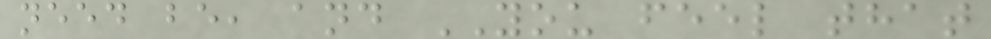need be, and YOU feel that
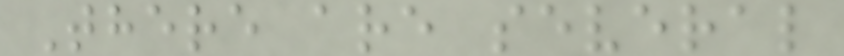There are several
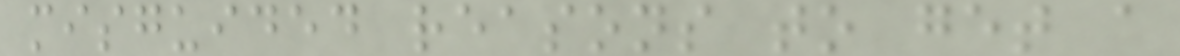misguided reasons to get a
